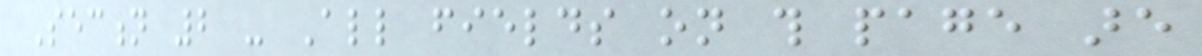Section 2 - All fields on this page are
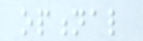optional
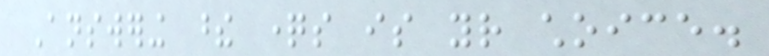Answering these questions is your choice.
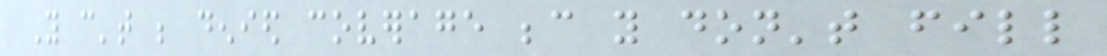You can't be denied coverage because you don't fill
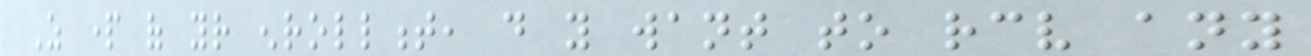As part of your enrollment, do you want to receive any
